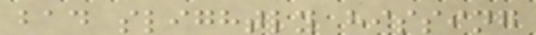bad slightly hissing
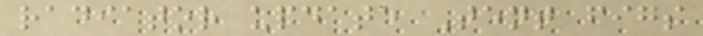radiator update Tent figs
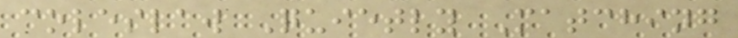coleslaw Quietly Matching
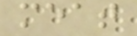meat
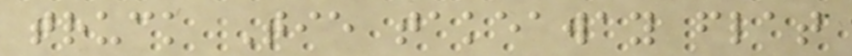truck Tie takeaway flat
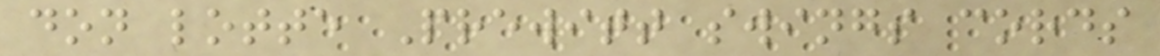don lotte Prewitt swings cords
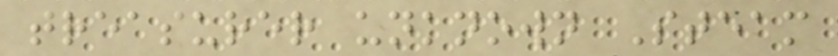treasurer unknown Steam
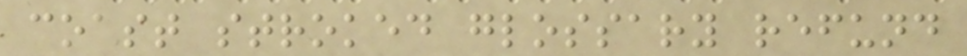coast stroked glossary refund
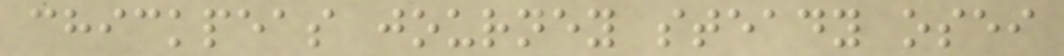chickpeas journey steady osei
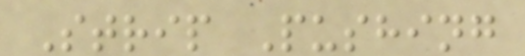Strip Pushing
